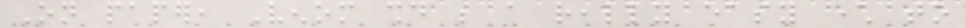On paper, Venom should be a really easy character to
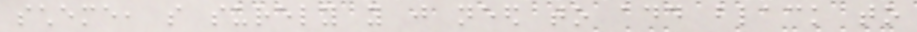scheme, so surely you just need to add black to
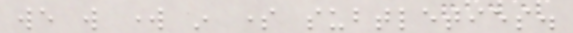we will work in some subtleties.
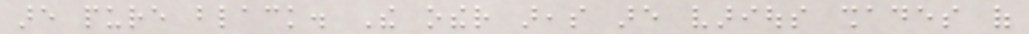are pure black. The other areas are various shades of
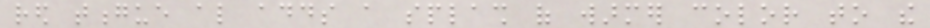red tongue also adds a splash of warmer color to the
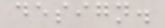design.
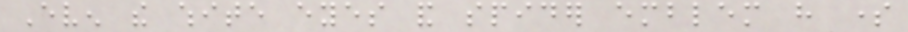Even the white eyes and spider emblem have some
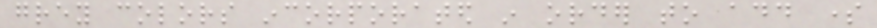grey colors incorporated in order to add some
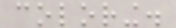coloring.
